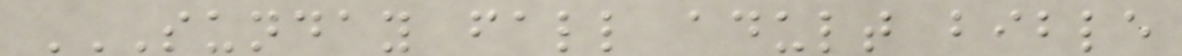SUNDAY FALL ADULT BIBLE
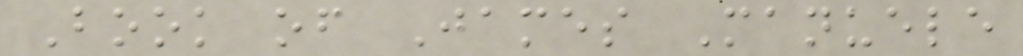Book of James Manuele
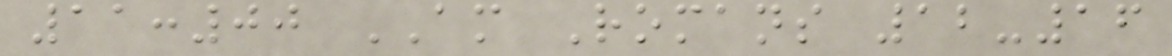11:00 AM Romans 12-16
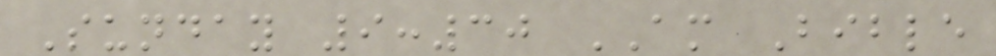Sunday 9:30 AM Bible
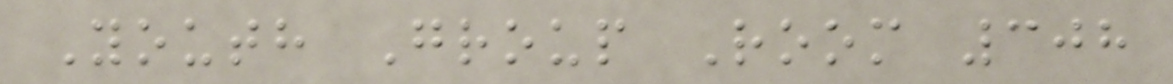Youth Group Room 308
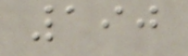190
